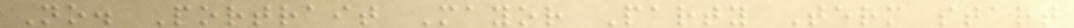No. Portrait Mayor Party Term start
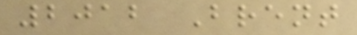2012 Brent
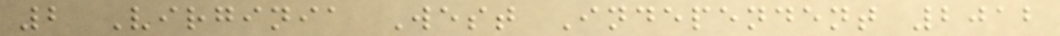2 Virginia West Independent 2012
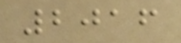2016
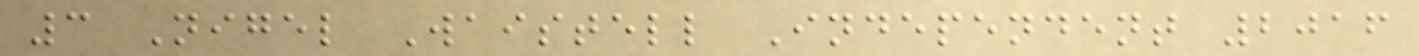3 Nigel Waistell Independent 2016
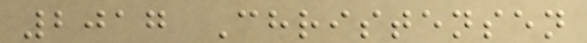2017 Christensen
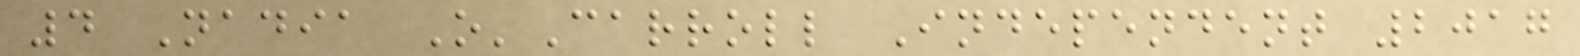4 Nadia O'Carroll Independent 2017
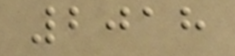2018
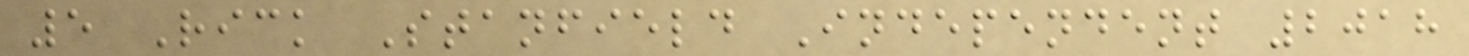5 Rick Stanfield Independent 2018
